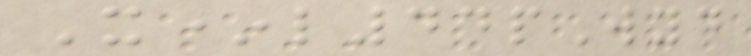X*l44pWyd
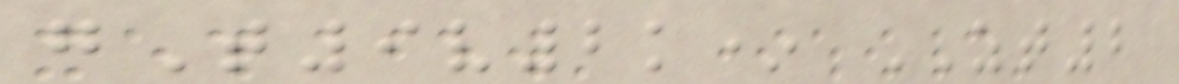gT9v2k* ZT2
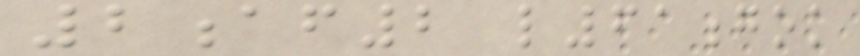2af2 l61gok
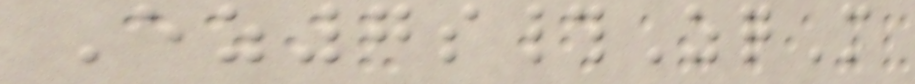Ez7s#ZqM
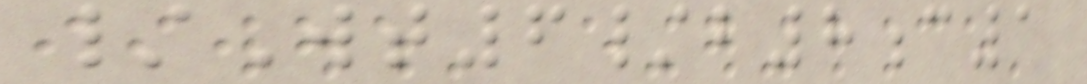/Wt6/b8c1
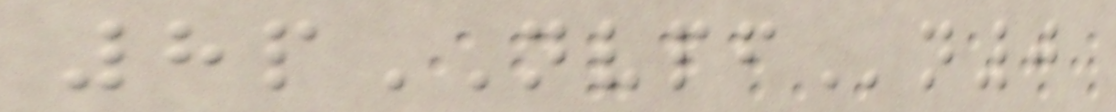8pNVPFn0
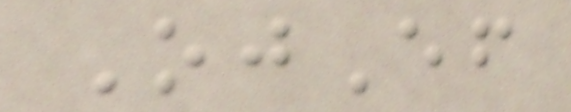OjEf
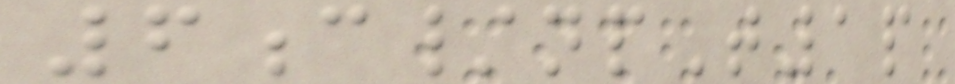6c/npT1p
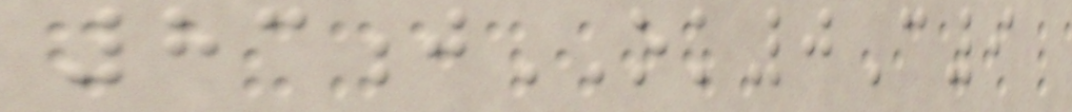83jOK0C9
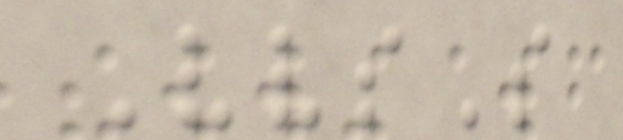VvsS
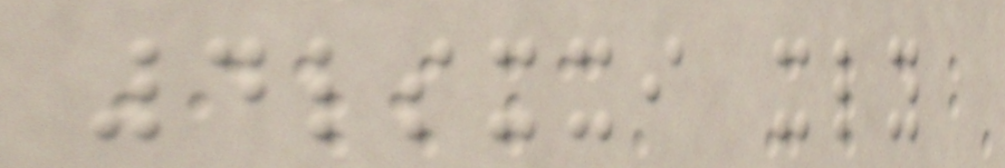4lsxxi xly
